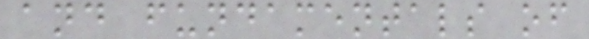and fundamentals of
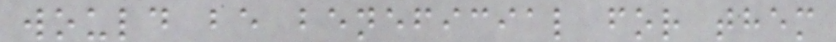would be beneficial for them
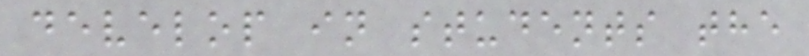develop in students the
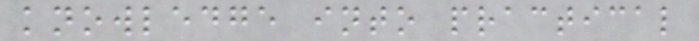knowledge into practical
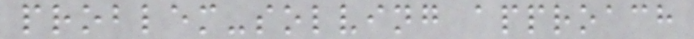problem-solving approach
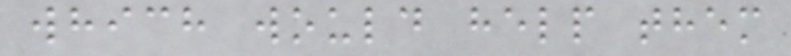which would help them
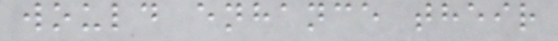would enhance their
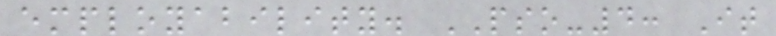employability. PSO-4: It
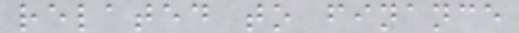related to finance
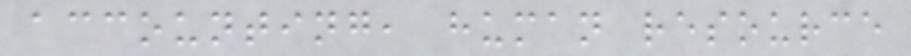accounting, human resource
